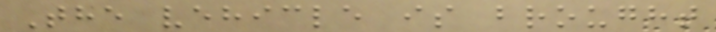The vehicle is brought
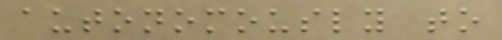autonomously to
